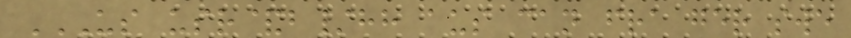US USR&B/HH AUS CAN FRA GER SWE
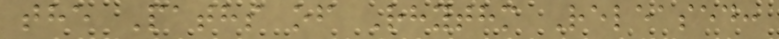the Paths of Rhythm Released:
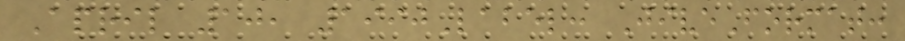April 10, 1990Label: JiveFormat:
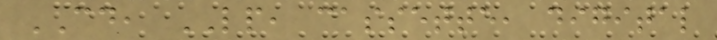CD, LP, cassette, digital
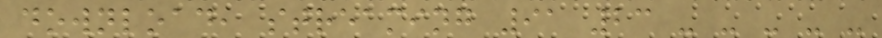download, streaming 91 23 - - - - -
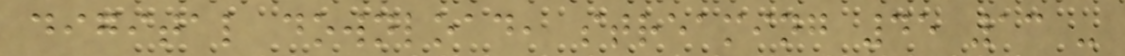digital download, streaming 45 13 -
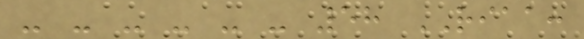- - - - - - 58 RIAA:
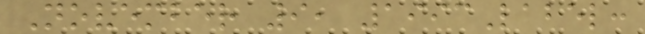November 9, 1993Label:
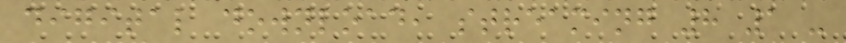digital download, streaming 8 1 -
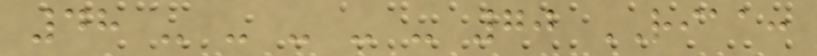48 - - - - - 70 RIAA:
